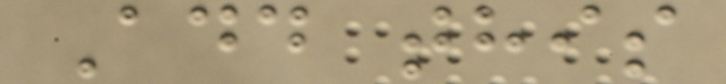Add this
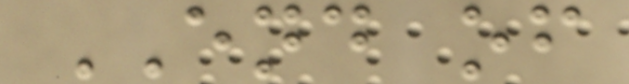END of
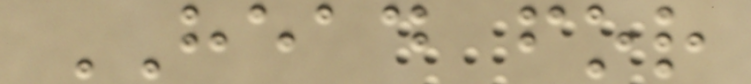HEAD for
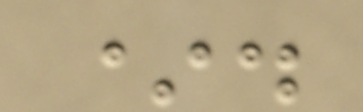*.
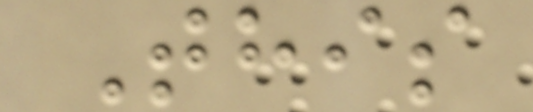This
